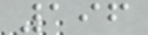196
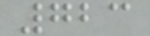723
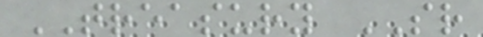TREASURY SR
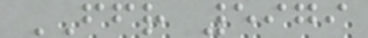FFR 5979
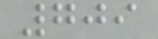709
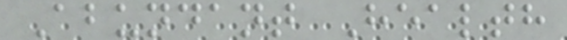Abundant Health
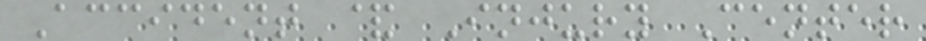Accident & Injury Center
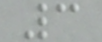3
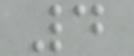4
